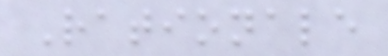Rationale
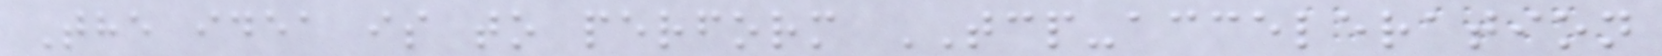The idea is to perform TCP-acceleration
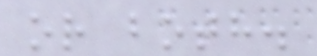or both.
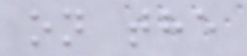on the
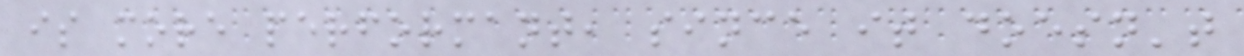is more performant, since it doesn't
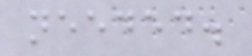needed.
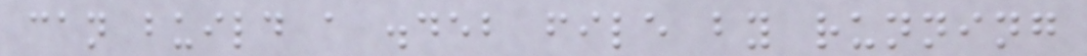can build a .deb file by running
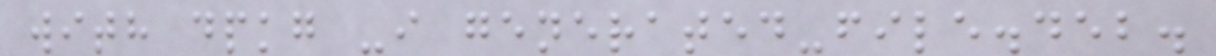with dpkg -i generated-file.deb.
